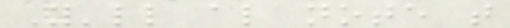You'll also note that
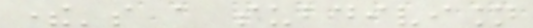there's a subdivision
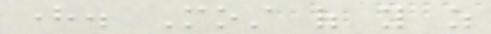here. Most of you as
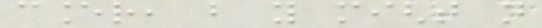cancer, but you might not
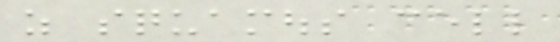as squamous cell
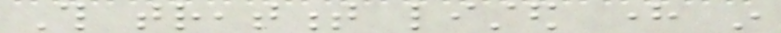This treatment listed here in
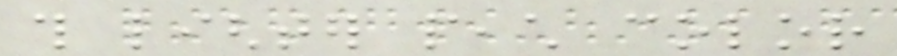this lighter peach color
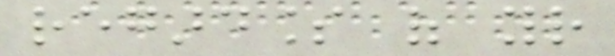regardless of your
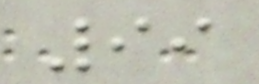99
